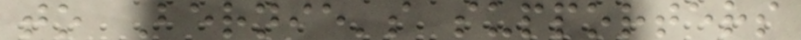to Bernie's supporters
